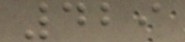429
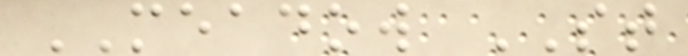MEADOW ST
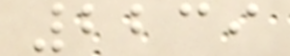2239
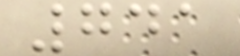741
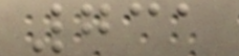731
